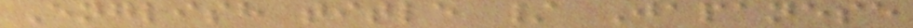English title / Japanese
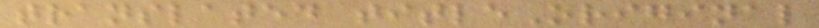translated titleOriginal
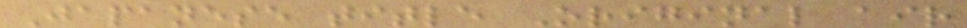Japanese title Original air
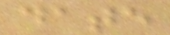date
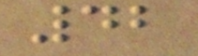42
